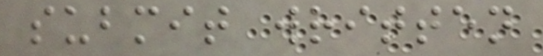submit written
